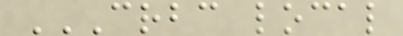CRBC LOCAL
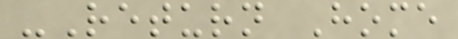-Return Home
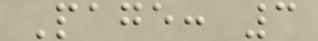Page: 3
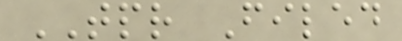TPR Filed
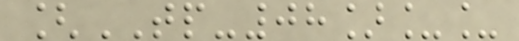[TP-08]__
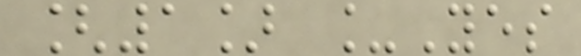[1] _Yes
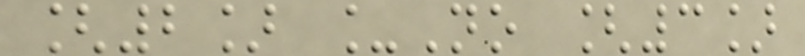[2] _No [3]
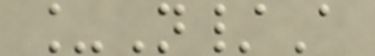_N/A
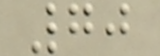70
